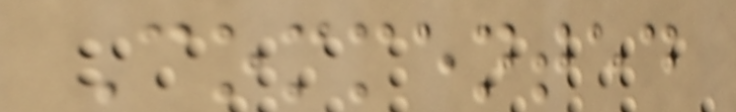Commented
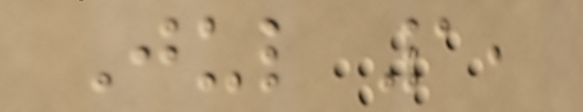Jul 1,
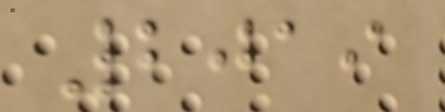2019
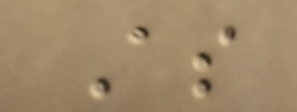As
